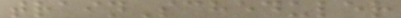trainScheduler
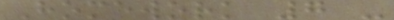Homework 7 -
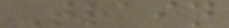Train
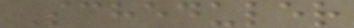Scheduler
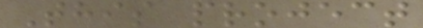This project
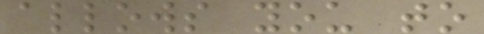allows you to
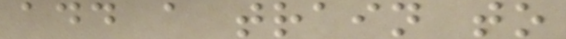add a train to
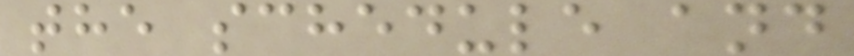the schedule and
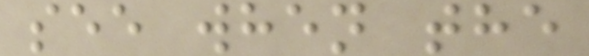see when the
